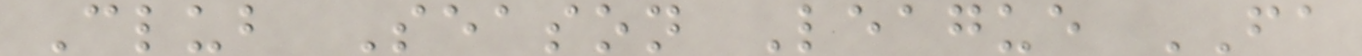Club Season League FA
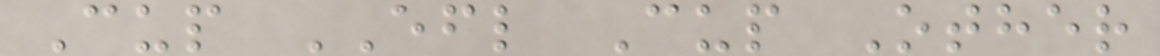Cup EFL Cup Other
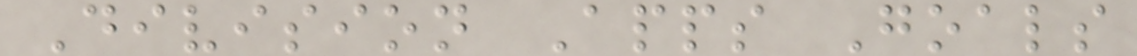Division Apps Goals
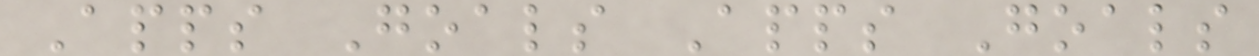Apps Goals Apps Goals
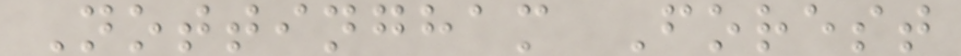Nottingham Forest
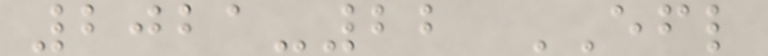2021-22 EFL
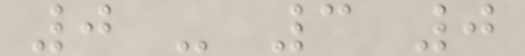0 - 3 0
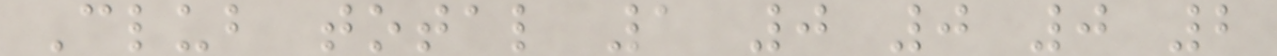Club total 1 0 0 0 2
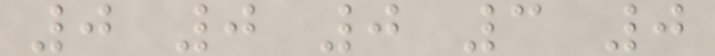0 0 0 3 0
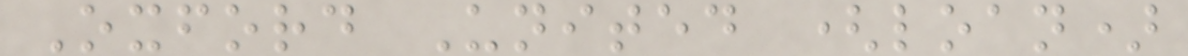Oxford United (loan)
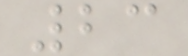23
